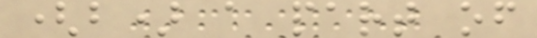(b) a part of
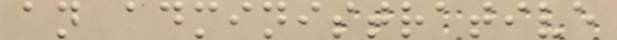an administrative
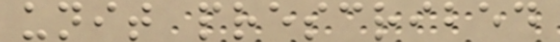unit prescribed
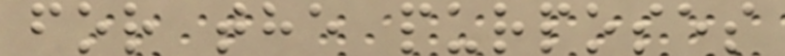for the purposes
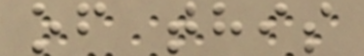of this
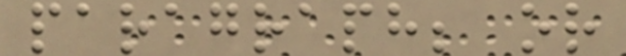paragraph; or
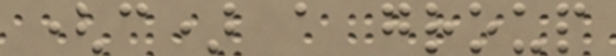(c) a group
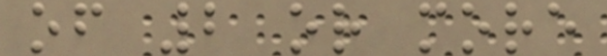of 2 or more
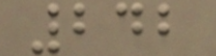242
